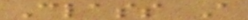Class A
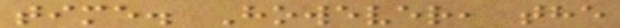time. However, the
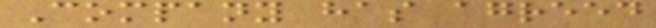Company has agreed
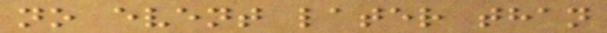no event later than
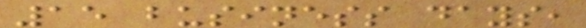15 business days,
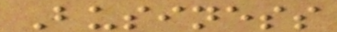Business
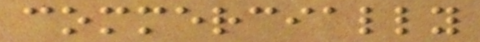commercially
